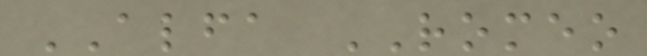ALFA ROMEO
